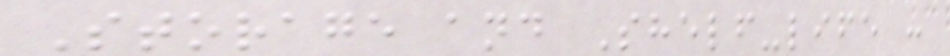Storage and Shelf-life :
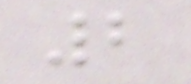2
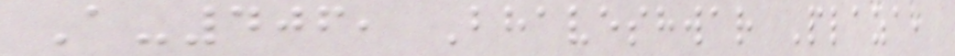A-406, Bhaveshwar Plaza,
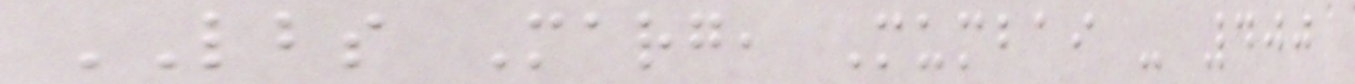LBS Marg, Mumbai - 400
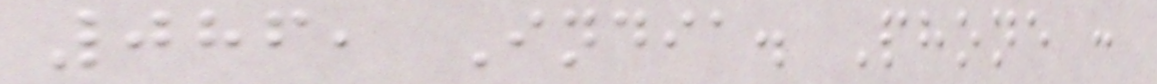086, India. Phone :
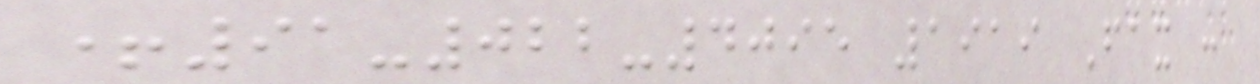+91-022-4095 1919 Fax :
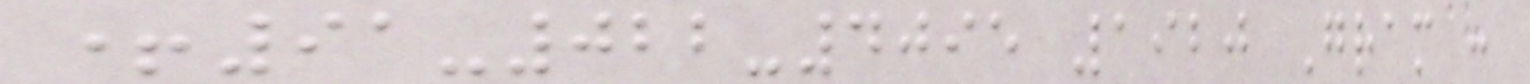+91-022-4095 1920 Gram :
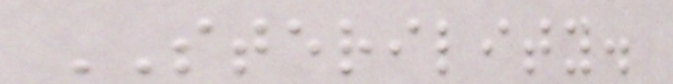STERILITY.
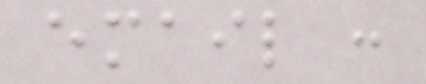email :
